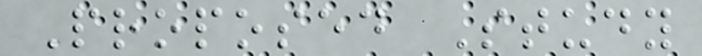Proposed Study
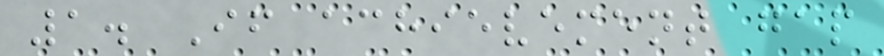1. If achievement gap
